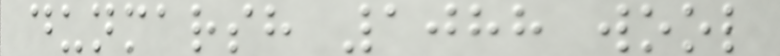dunmarsh 1088 wool
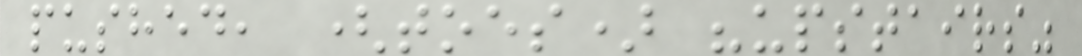pushed, (toes) "upstairs"
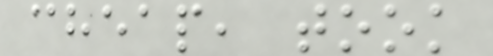cheap, took
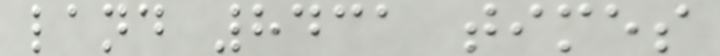land 8431 times
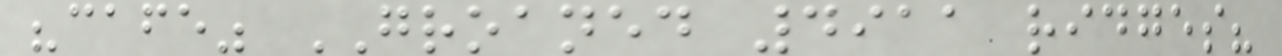"cafe" GROANED 4911 ridges?
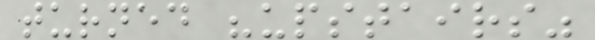turned "upstairs"
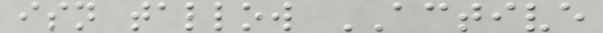isn tallow ACTIVE
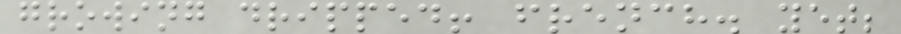growing dripped! french. yet;
